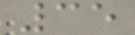35
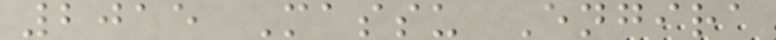2015 Massu Engira
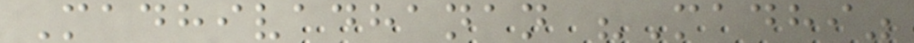Madhivadhanan "Madhi"
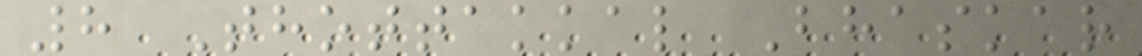8 Thottakkal Bhaskar
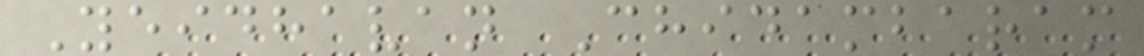Yeidhavan Chidambaram
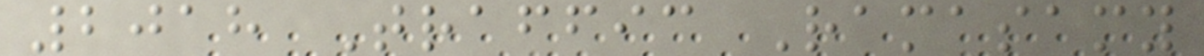2018 Traffic Ramasamy
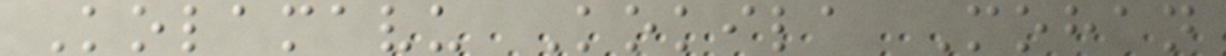Kolamavu Kokila Mohan
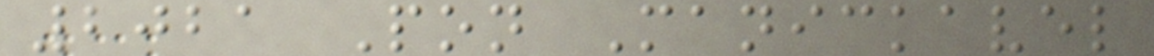2021 Pon Manickavel
